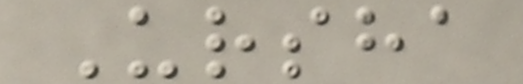Ursha
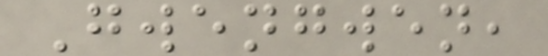Gwengwen,
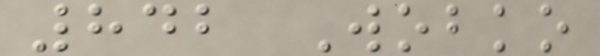842 Wobko
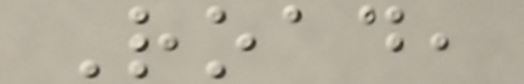Road,
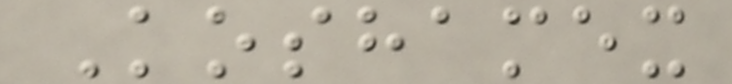Koshamex
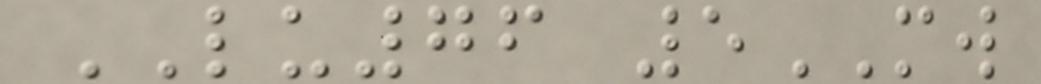LU76 5MW
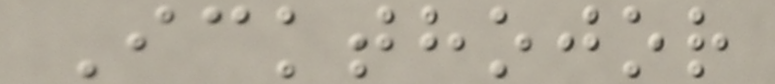Ickthojor
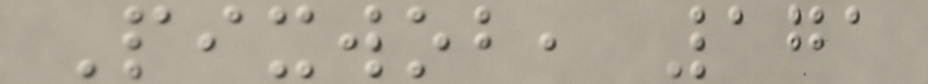Pixwob, 171
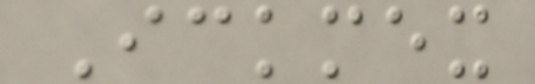Ickmex
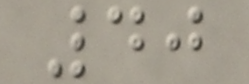40
